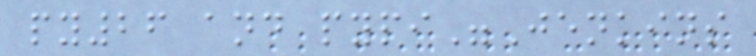py26 and pypi"Jenkins
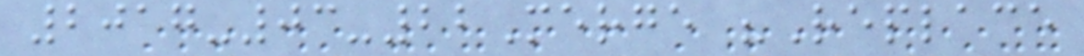2017-03-22Merge "Replace
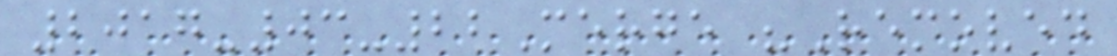2017-03-22Merge "Removed
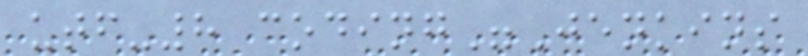utf-8 coding"Jenkins
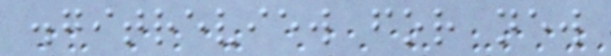.gitreview for new
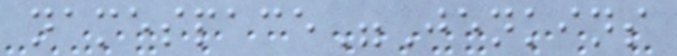namespace"Jenkins
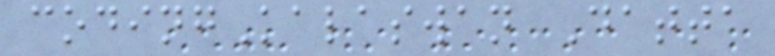codingKalaswan Datta
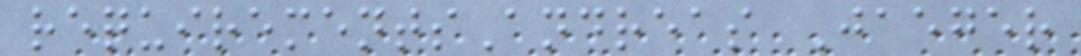requirementsAndreas Jaeger
